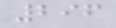296
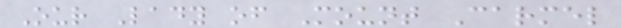Our Lady of Mount Carmel
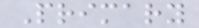Primary
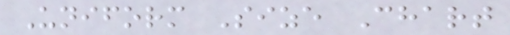Uniform Size Chart
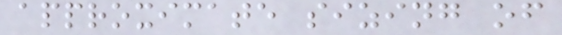approximate sizing of
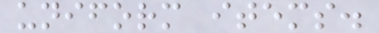uniform items.
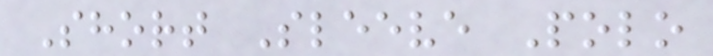Short Sleeve Polo
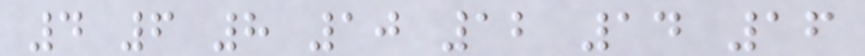4 6 8 10 12 14 16
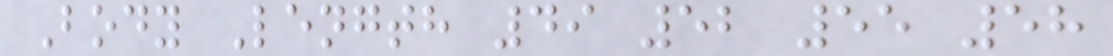Body Length 49 52 55 58
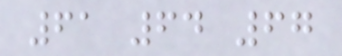61 64 67
